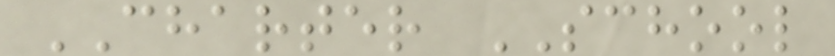CHARTER SCHOOL
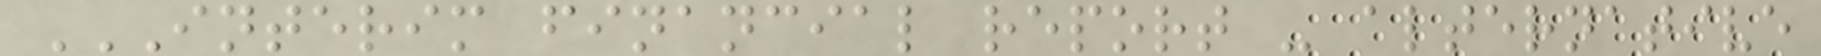INTERIM FINANCIAL REPORT - ALTERNATIVE
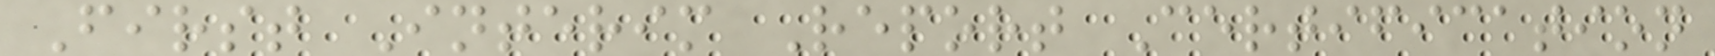First Interim Report Certification
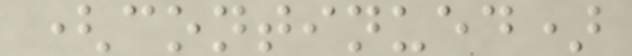(continued)
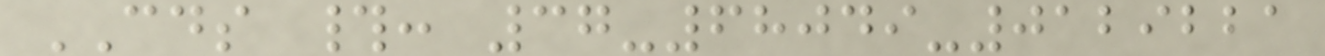CDS #: 37-68049-0129221
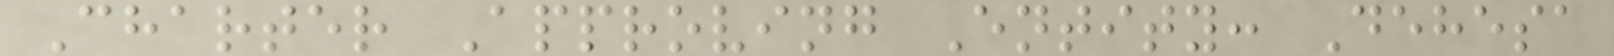Charter Approving Entity: Dehesa
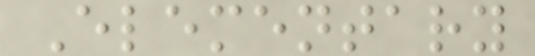Elementary
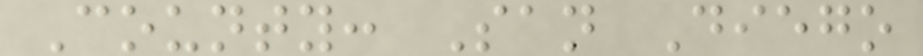County: San Diego
